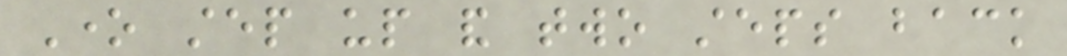One step up and two steps back
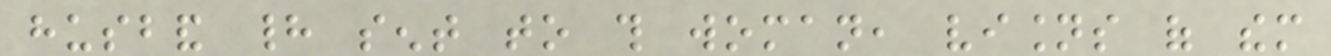husband had sent to this woman, visions of them
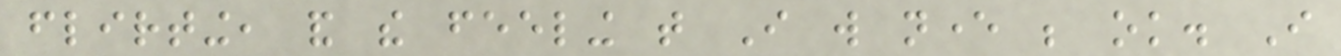flirting, and the feeling that I will never be ok. I
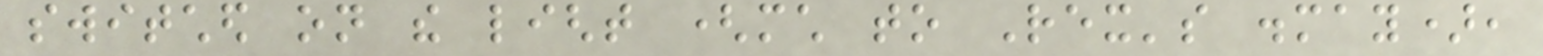switched on the light (much to Rex's dismay),
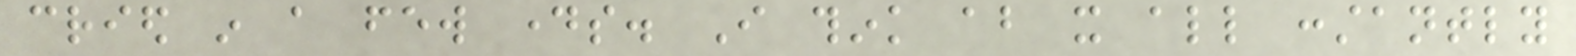cried in a few days. I think about it all constantly
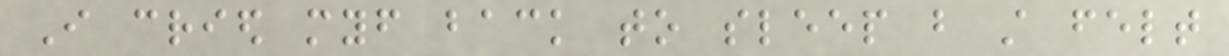I cried myself back to sleep but still felt
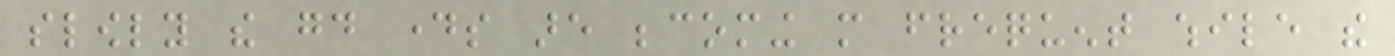slowly the good days are becoming more frequent while the
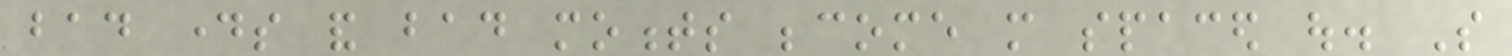bad days and bad moments become more spaced out. So
